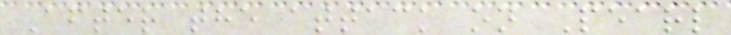After the attack on Pearl
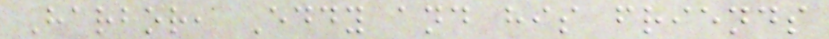Harbor, Eddy and his friends
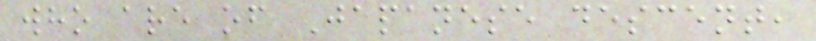who are of Japanese descent,
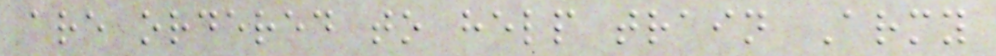are ordered to help train Army
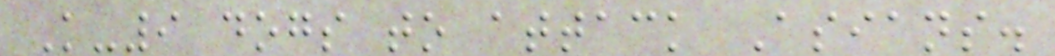K-9 dogs to attack Asians.
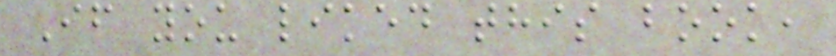If you liked this book,
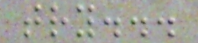try...
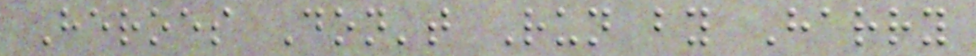Heroes Don't Run by Harry
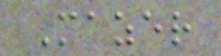Mazer
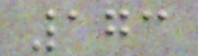173
